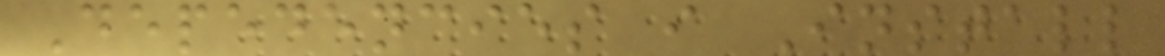Depedencies i Install
